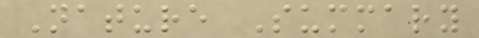Nature Summary
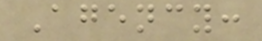Agency:
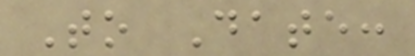To Date:
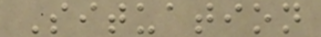Situation
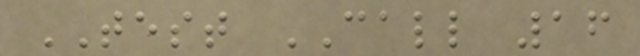TEST CALL 16
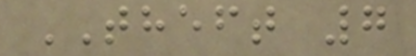THEFT 7
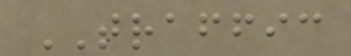TRAFFIC
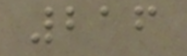216
